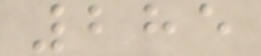285
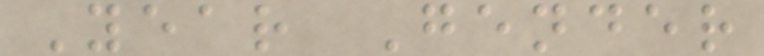Year Gender
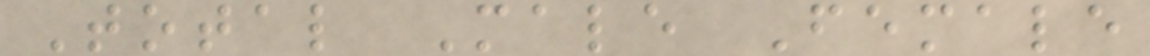Total Male Female
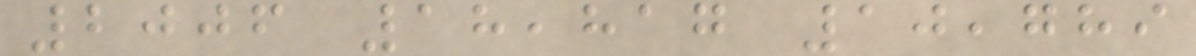2006 18,817 10,789
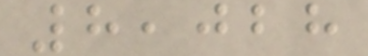8,028
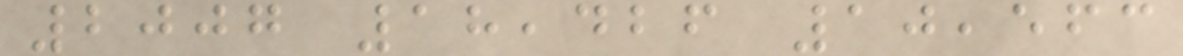2007 18,426 10,563
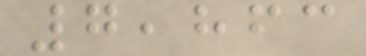7,863
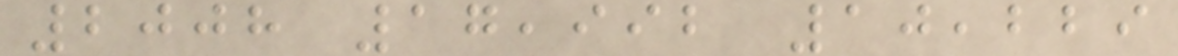2008 17,992 10,229
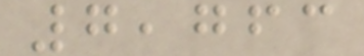7,763
